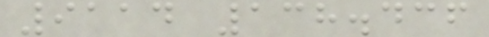9114 138.436
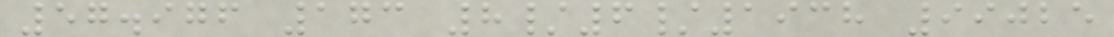57.976 173 8/6/1938 99025
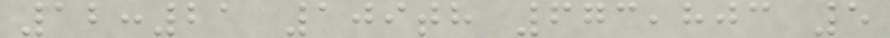12:21 109th 673,803 5
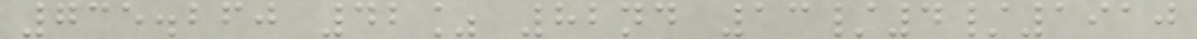735.260 42% 82nd 13/4/1910
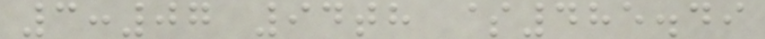3:07 94th $485.49
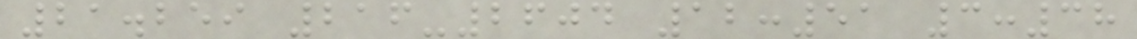21.259 216-2604 12:51 3:38
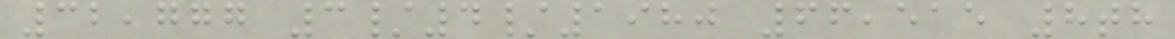32,777 3/4/1980 66,515 8th
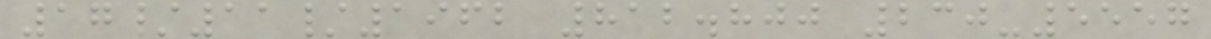17/11/1962 812.800 230-5557
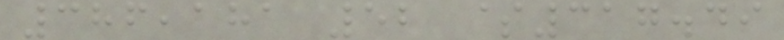386,181 52 $317.49
